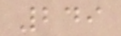249
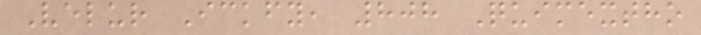Velur Ickfy, 808 Quimextho
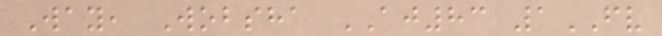Way, Wobsha AJ83 1FV
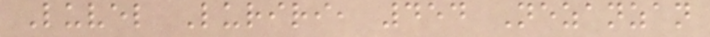Luvel Luriri, 454 Nezanzan
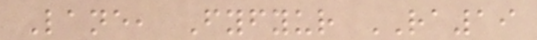Lane, Fyfyur RA19
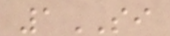1SI
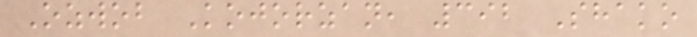Ozwob Kojorzan, 392 Shako
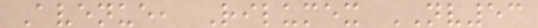Avenue, Rilumex NV53
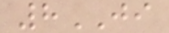8JI
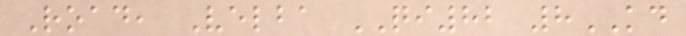Road, Velba QI82 8KD
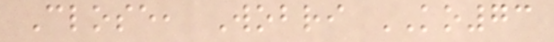Close, Wobri KO73
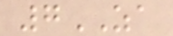7ZA
